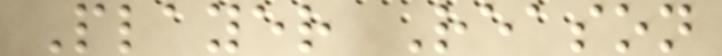Player Reason
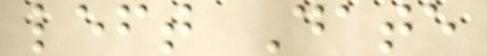left Date
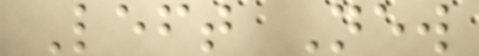Left New
